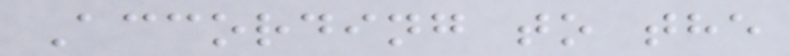According to the
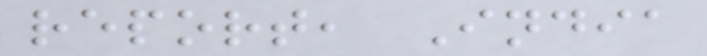report, India
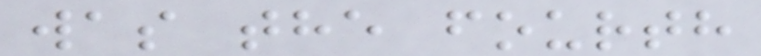was the fourth
